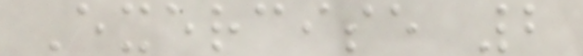Exercise 2
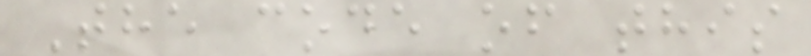The code of this
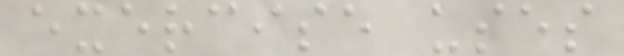exercise uses
